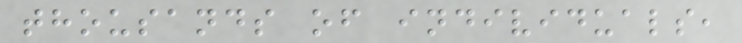thousands of individuals,
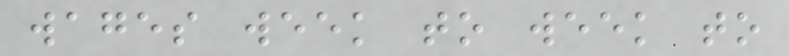wages week to week to
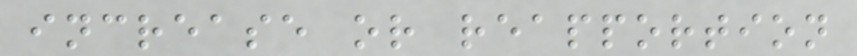increase or reapportion
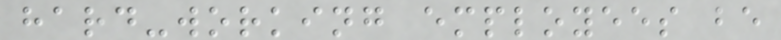hard-working employees be
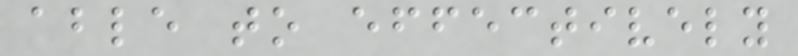able to effectively
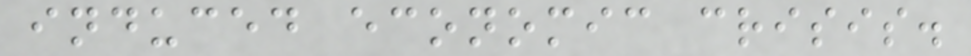induced economic crisis.
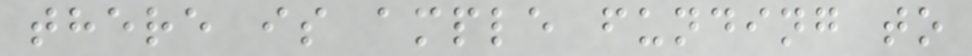there is ample funding to
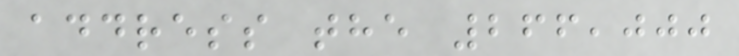address the 266,000
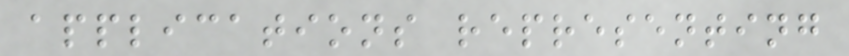applications representing
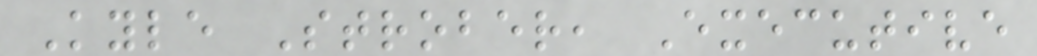Kyle Strober, Executive
